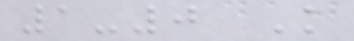1-0 K
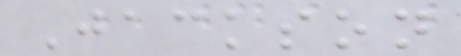Jackson
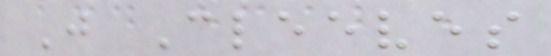J Cleeves
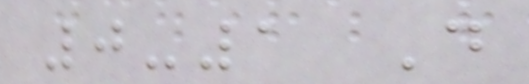0-1 D
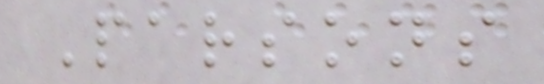Parsons
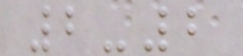2-2
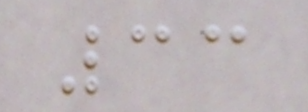33
